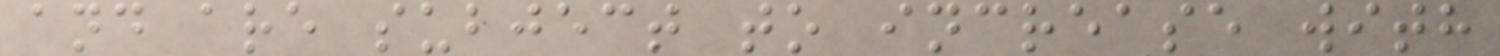and are subject to increase with
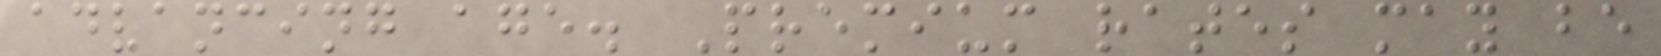advancing age. Premium rates may be
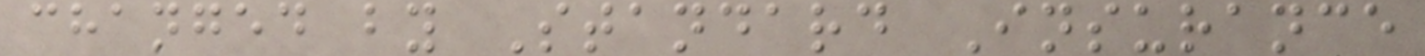changed by Standard Insurance
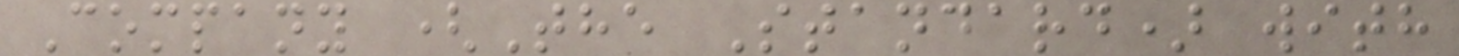Company (The Standard) with
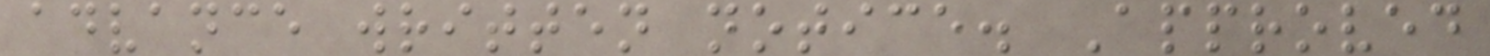advance written notice. Approved
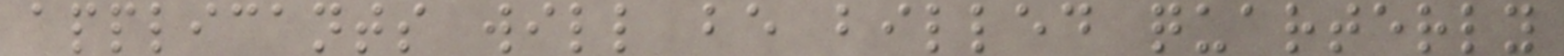applicants will be billed quarterly
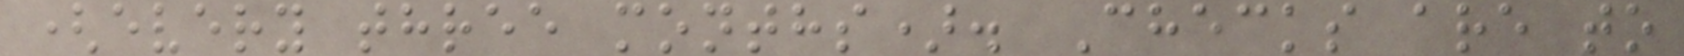(every three months). Checks are to
